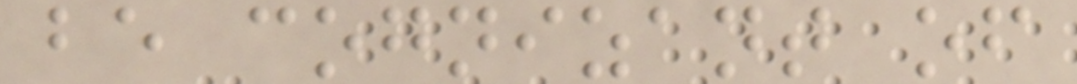be cognizant of
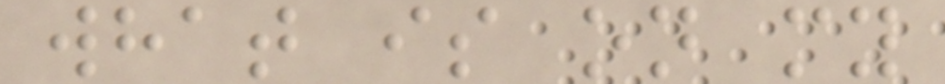what is on my
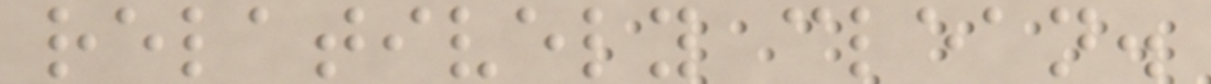relatively clean.
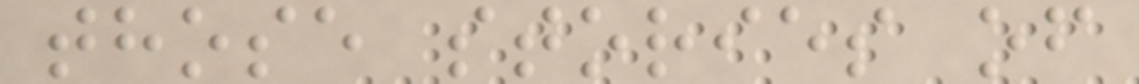those stories of
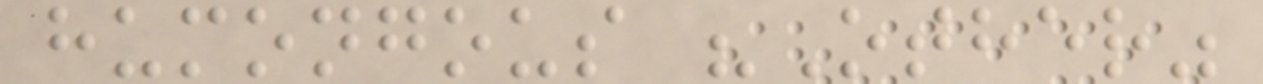humongous "Other"
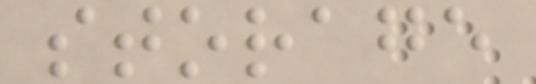storage
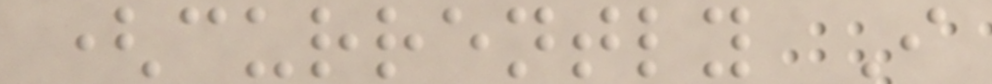(currently I
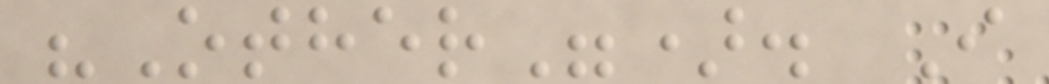"Other"). I
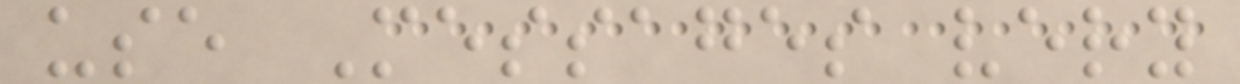use Messages very
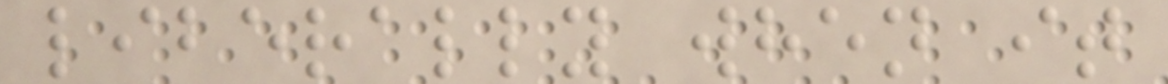liberally when it
